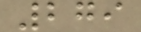279
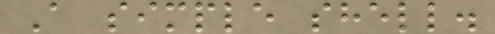A simple shell.
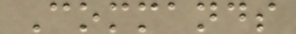Commands
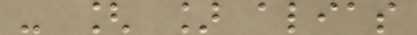- [ ] alias
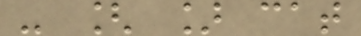- [ ] cat
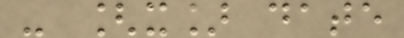- [x] date
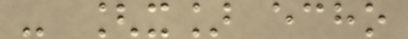- [x] echo
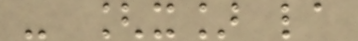- [x] la
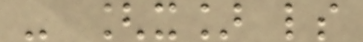- [x] ls
